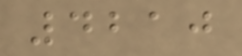4210
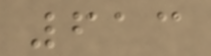613
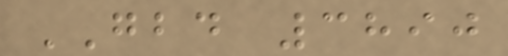GBD 3890
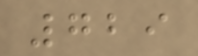729
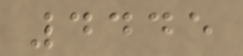4445
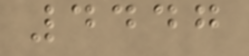4447
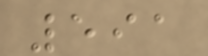591
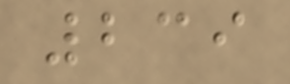239
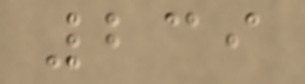239
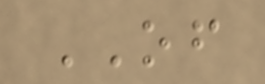OF
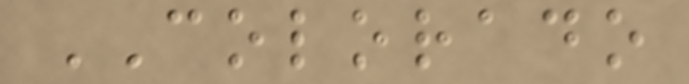COLORADO
